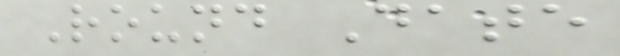Round Date
